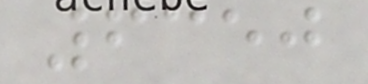6350
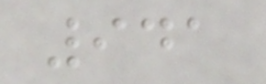941
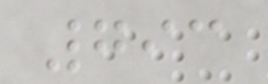793
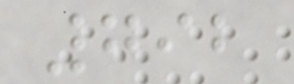792
